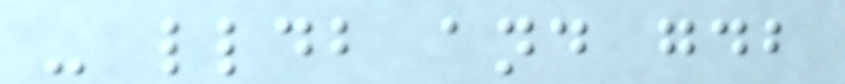- lldb and gdb
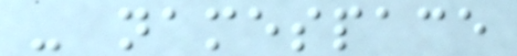- namespace
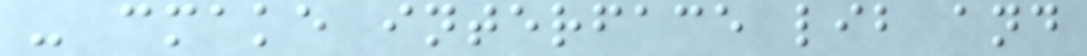- cmake interface lib and
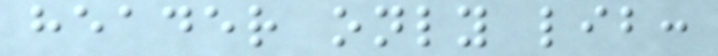header only lib:
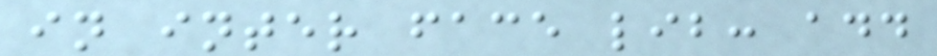in inter face lib: add
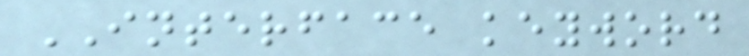INTERFACE keyword
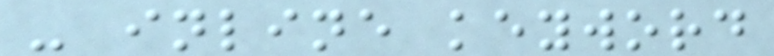- inline keyword
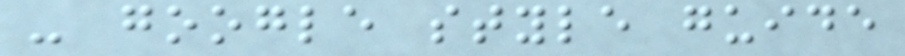- google style guide
